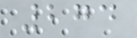274
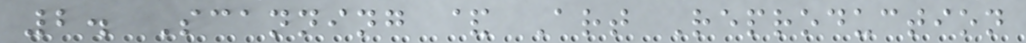2. Scanning & Art Reproduction
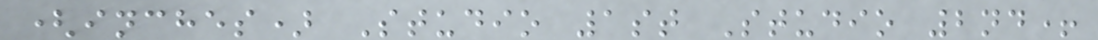(inches) Studio 1st Studio 2nd+
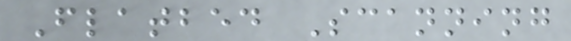Flatbed Scanning
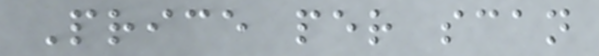Price per scan
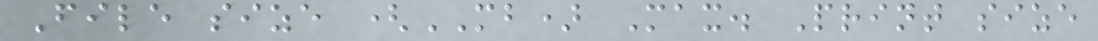File size (MB) Max. Print size
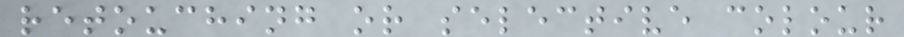retouching or selective colour
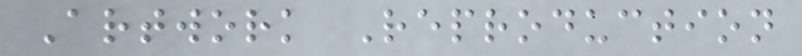Artwork Reproduction
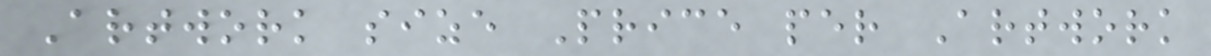Artwork size Price per Artwork
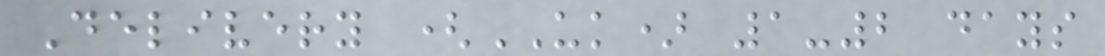Delivery (UK) 1-2 days
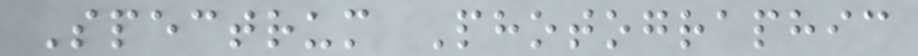Spectrum Photographic
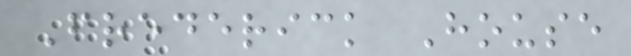Frederick House
